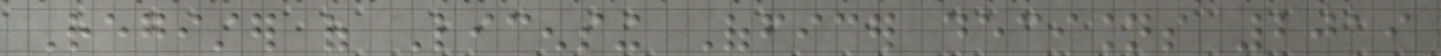Register of Licensing Officer decisions 2019
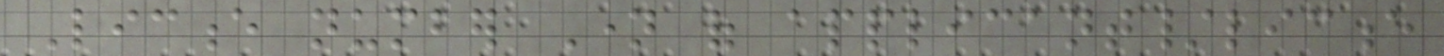Licence number Name of applicant/licence
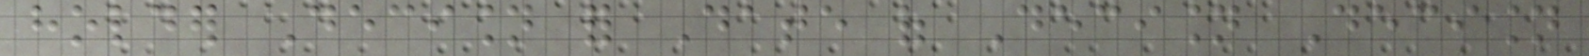holder Decision for Date of Decision Decision
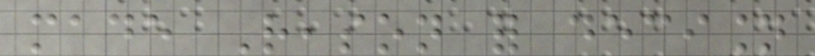made Reason for decision
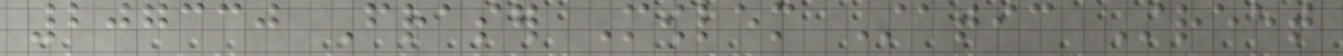207330 Fraser Mowlem Static Street
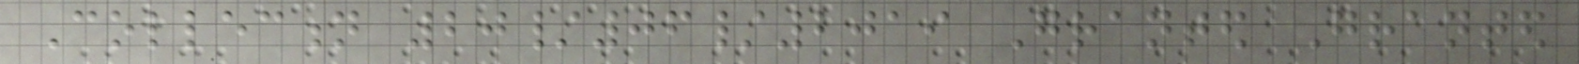Collection 20/06/2019 Granted Granted
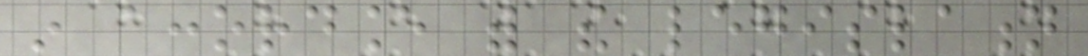in accordance with the legislation
